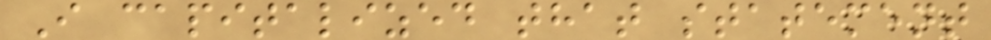I capitalized that statement
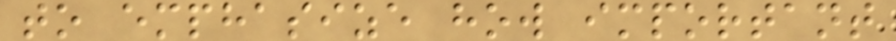to emphasize how important
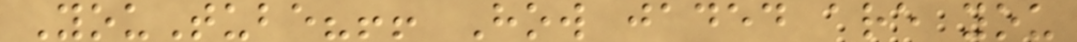YouTube?!! How jaded are you
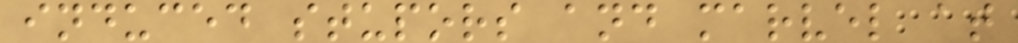induced stupors and marvel at
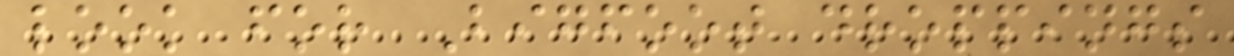look for Bigfoot droppings
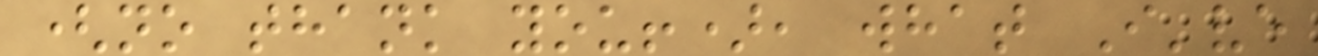(no thank you!), what I've
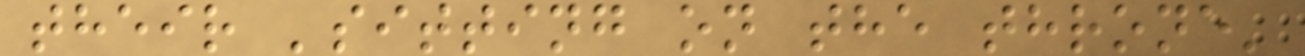their 'sitting on the throne'
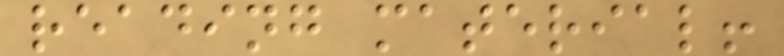reading material!
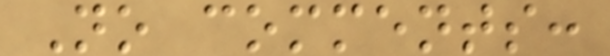No comments:
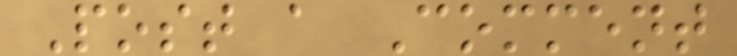Post a Comment
